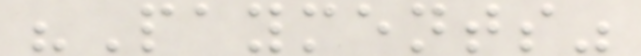"Payments"
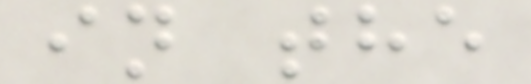in the
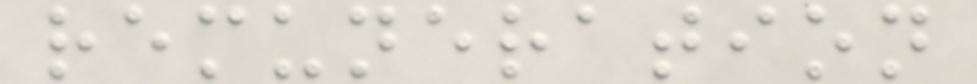remuneration
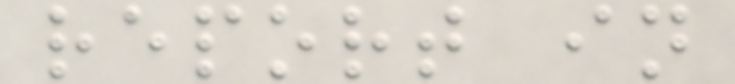report in
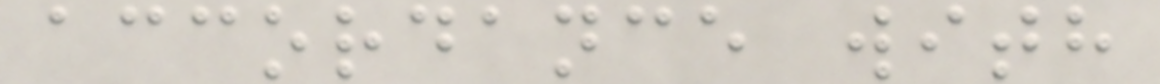accordance with
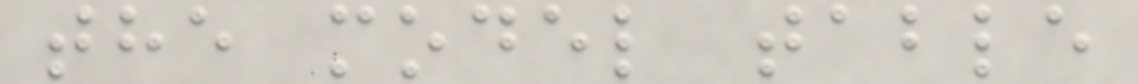the model table
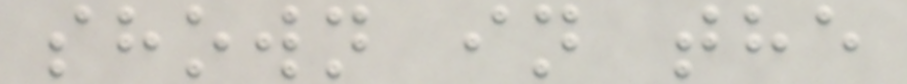shown in the
